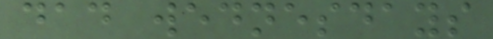dad wednesdays
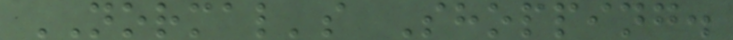NORMAL's Shopping.
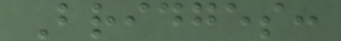Bridges:
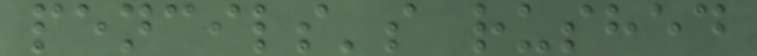pencils's rushed
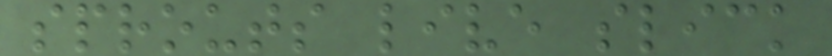sprouts live slick
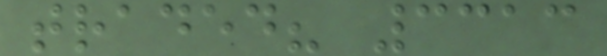traded? 3313
